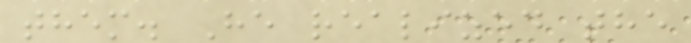them. He realized the
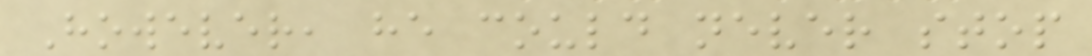However, he could never stop
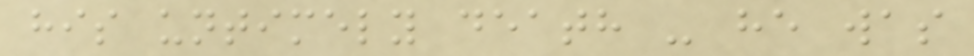his untimely death - he was
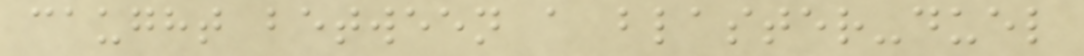caught between a blaster-duel
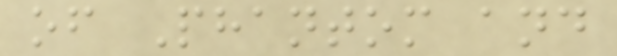of Phantom and
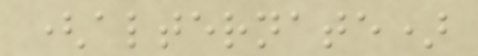(alternate)
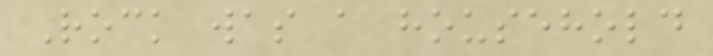Rock was a household
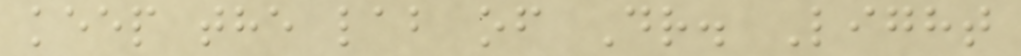keep the lab of Dr. Light
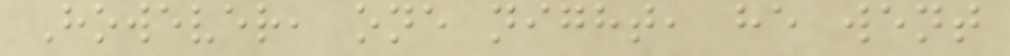However, one night, he went
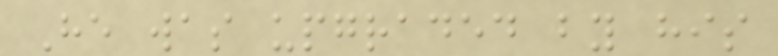He was upgraded by his
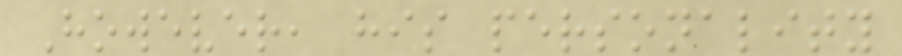However, his personality
